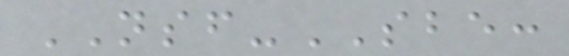NSF-SBE:
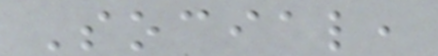Social,
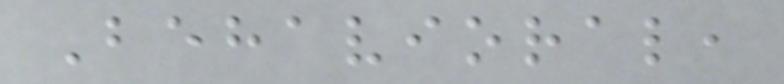Behavioral,
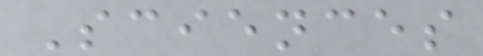Sciences
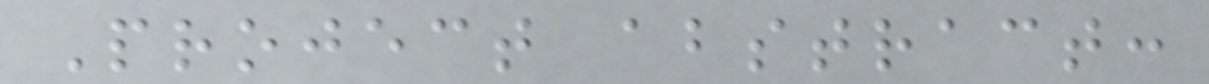Project abstract:
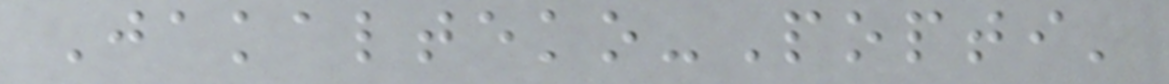Jakalteko-Popti'
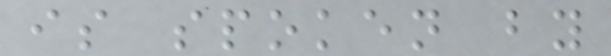is spoken by
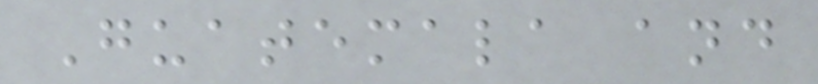Guatemala and
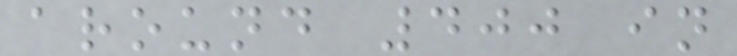around 400 in
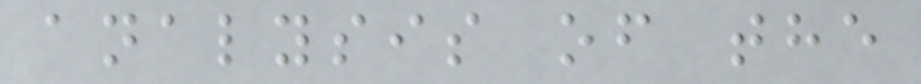analysis of the
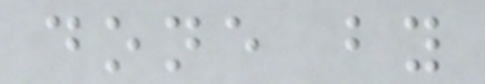done by
